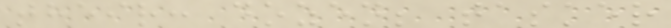their: dozen; tasker
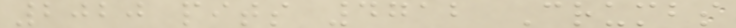2020 pits 4712 Crumbs
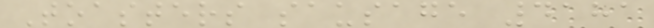Toasters sausage 4181
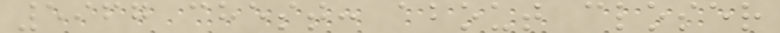5967 chest: about closer
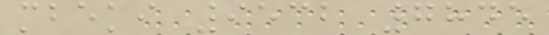mbeki 9532 7845
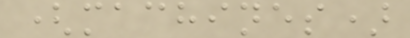(machines)
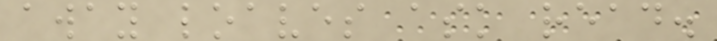away loaves ask read.
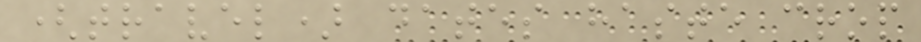(travel) dates haste crop
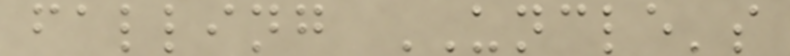falling UNCLE's
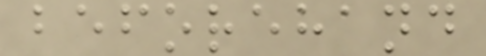beforehand
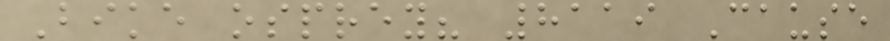Bike osprey? 8119 Cause
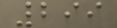299
